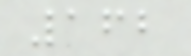162
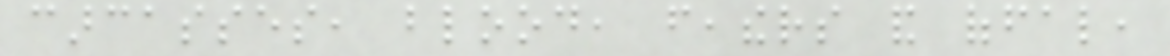carcasses, blood, feathers and offal,
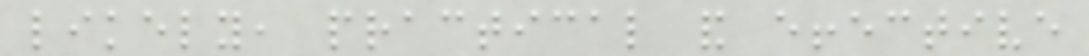likely, practical and effective
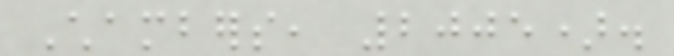Chambers, 2005).
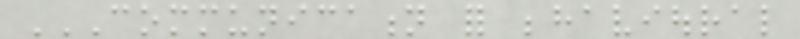COMMUNICATION FOR BEHAVIOURAL
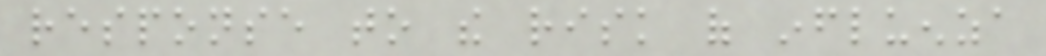response to the risk of influenza
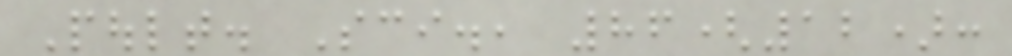Poult. Sci., 86(12):
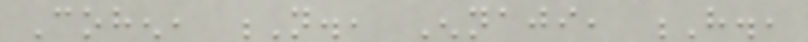Cohen, N., Ennaji, H.,
